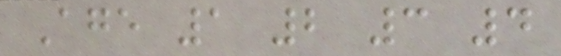Age 1 2 3 4
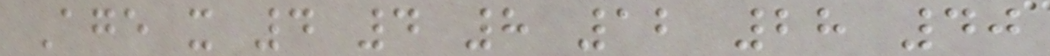Age x 4 4 8 12 28 40
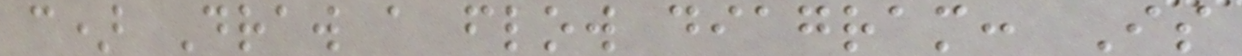c) Draw a flow diagram: Is
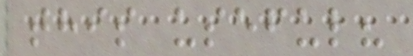this useful?
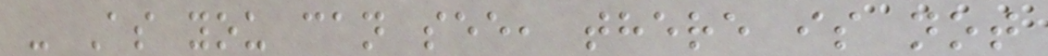- As you can see, there is not
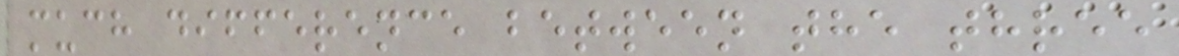much difference between the three
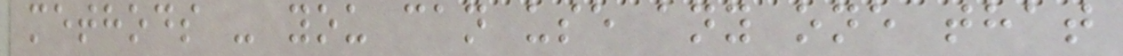methods - you can use any one that
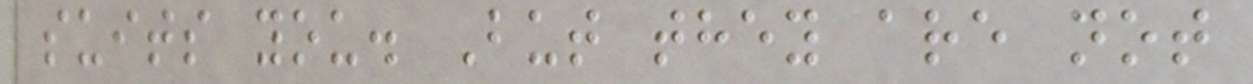suits you. But they are not
